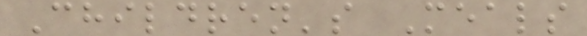Children's Meals
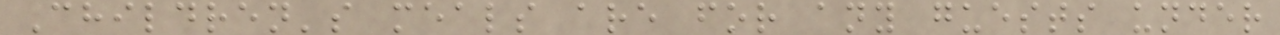Children's meals are for any guests under
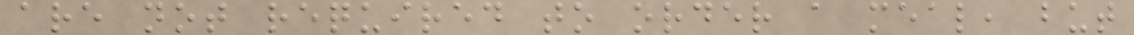are not required to order a meal, but
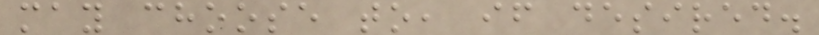may choose to, if desired.
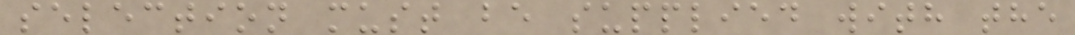selection must be supplied with the
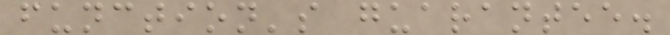function's guarantee.
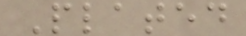Plated
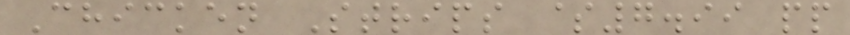Chicken Strips $7.99 pp
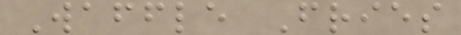Waffle Fries
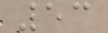53
